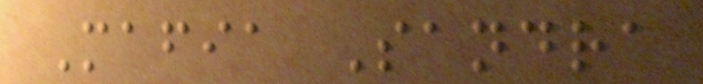Mafia Sandra
